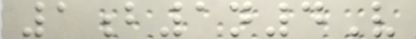1b1n4V
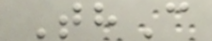ThC
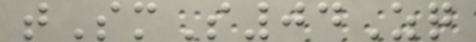tSmS04Zq
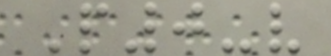P0-v
